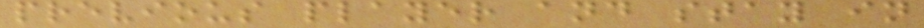previous player and stay in
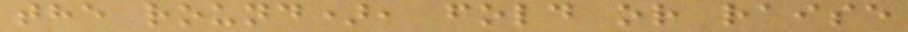the round), fold or raise
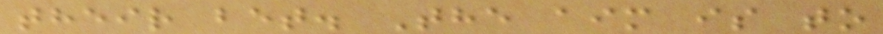their bet. The aim is to
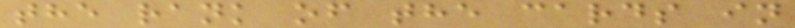the rank of the cards in
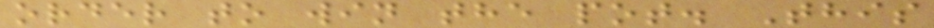order to win the pot. This
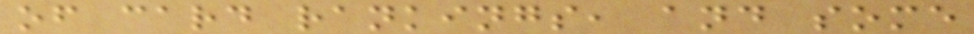of card rankings, and some
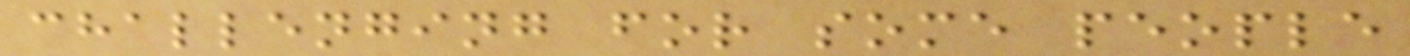challenging for some people
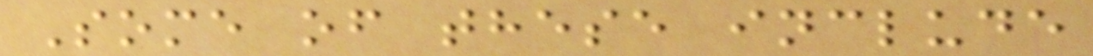Some of these include
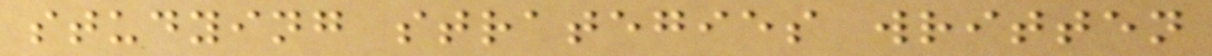studying strategies written
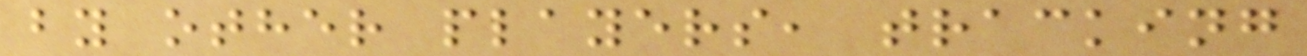by other players, tracking
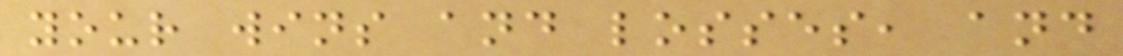your wins and losses, and
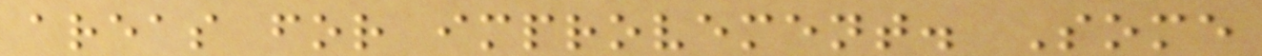areas for improvement. Some
